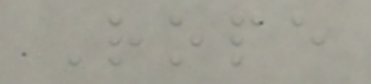Rope
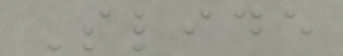Slide
